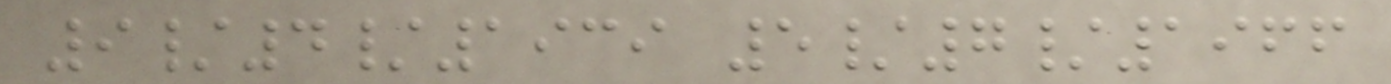9/4/1939 5/7/1966
